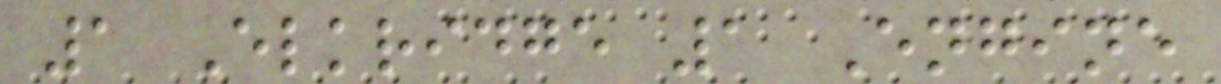1 Elkridge 1 Engine
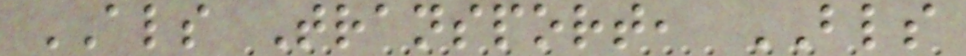ALS Transport, BLS
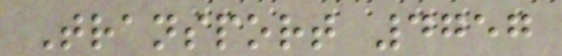Transport 4757
